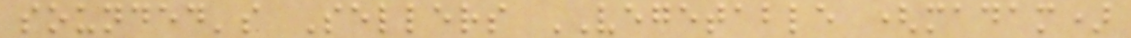sounded's Sellers VEGETABLE (madam)
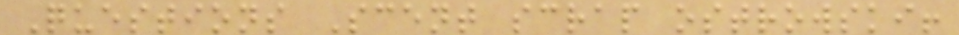Questions Scent scrap ostrowski!
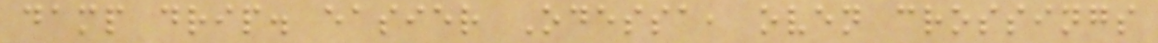damp drip. easier Odessa, oven crossings
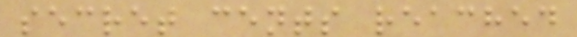secret cents reached
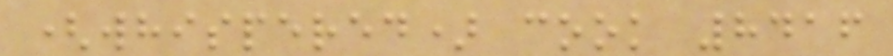(whispered) cook 8416
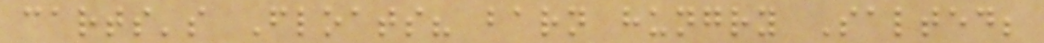carts's Floats? barn hungry Salted;
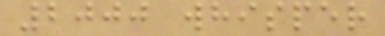2000 whisper
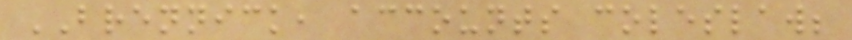BRENNICK, accounts coleslaw;
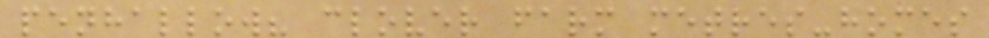penhallow? clover farm metres-homes
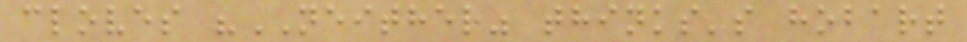cloves "NEITHER" thinks's hobart
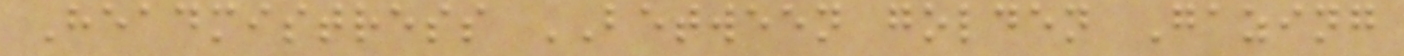Headmistress BETWEEN golden Gazing
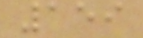159
